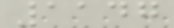1147
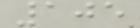105
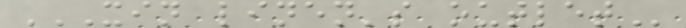XIN LINEN'S OUTLET
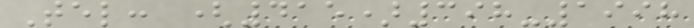Tel: (415)398-1998
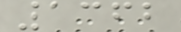1362
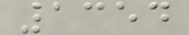1354
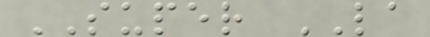SUPER LA
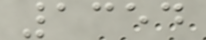1354
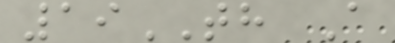19TH A
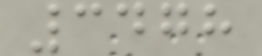3478
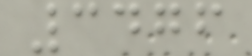3476
